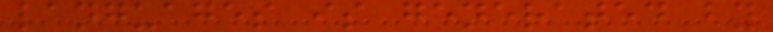languages is generated by
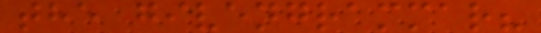the givengrammar?
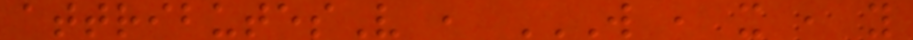attributesV , W , X , Y
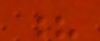?
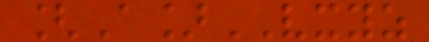[A]VXYZ
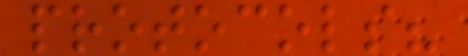protocols?
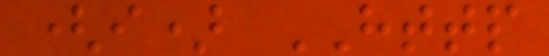(i) HTTP
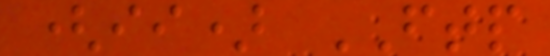(ii) FTP
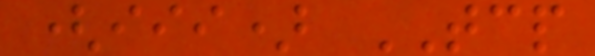(iii) TCP
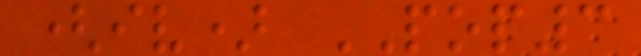(iv) POP3
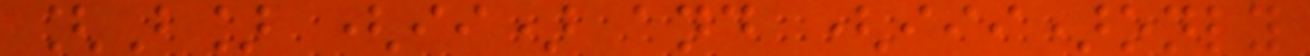[B] (ii) and (iii)only
